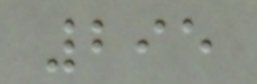295
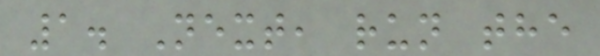1. Next, run the
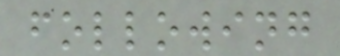following
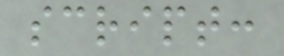script:
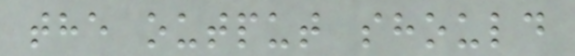the output should
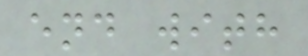end with
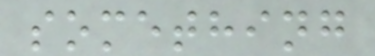something
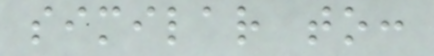similar to:
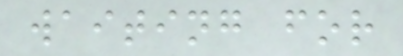waiting for
